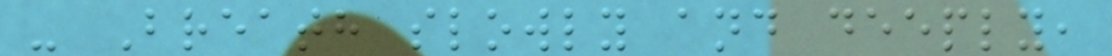- Breath slowly and deeply,
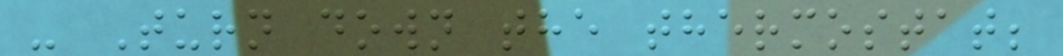- Turn down the thermostat;
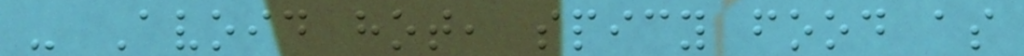- Avoid hot, spicy food as
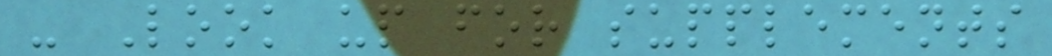- Look up for supplements
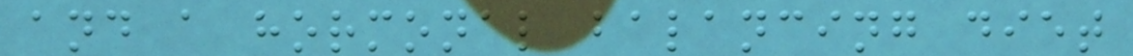and a hormonal balancing diet
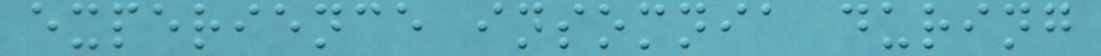experience insomnia during
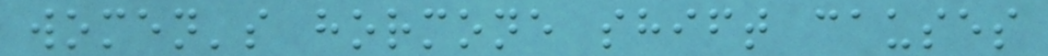women's hormone shift causes
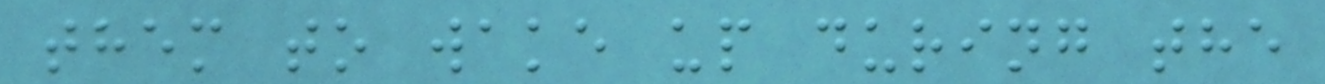them to wake up during the
